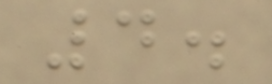4.
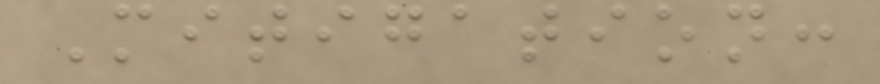Mitigation:
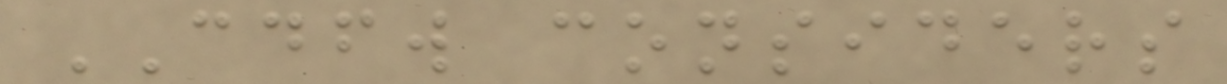CDFW considers
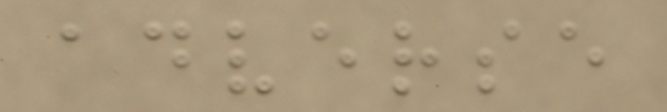adverse
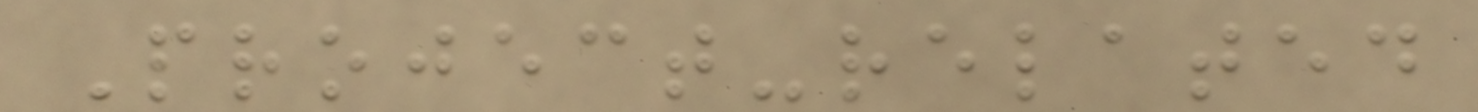Project-related
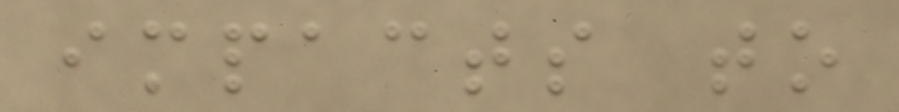impacts to
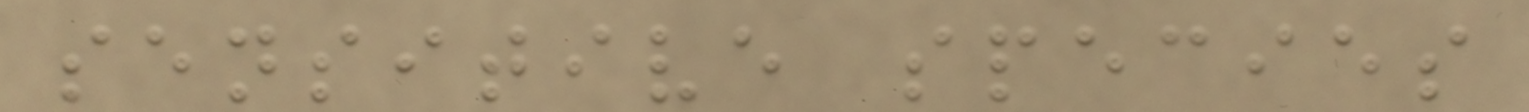sensitive species
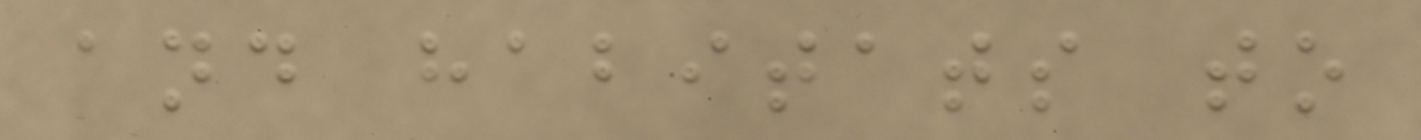and habitats to
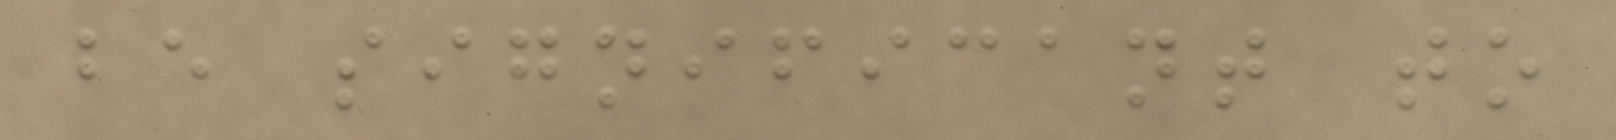be significant to
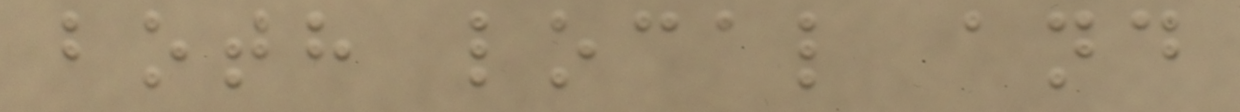both local and
